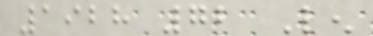1928 72 Len
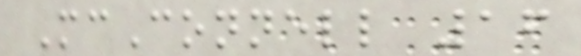McConnell 16
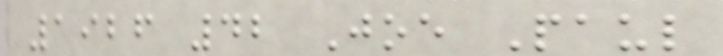1926 42 Joe Paul
